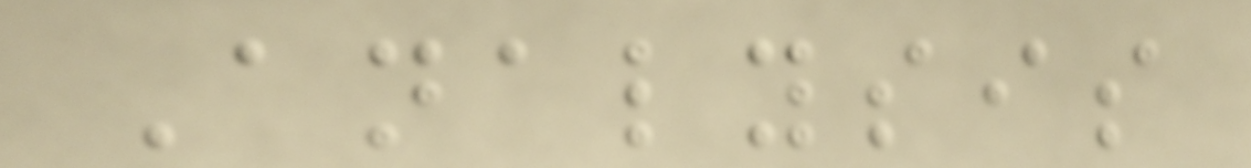Analysis
